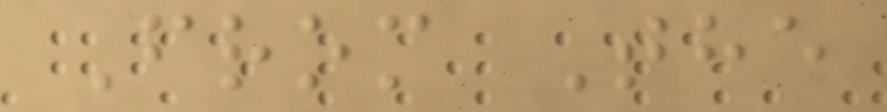From The
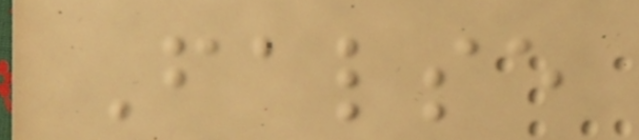False
